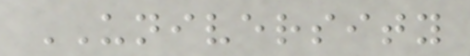UNIVERSITY
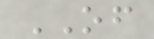OF
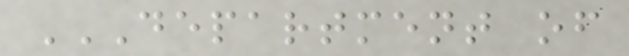DEPARTMENT OF
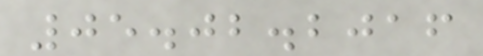05.02.2016
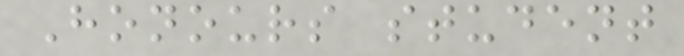Honours student
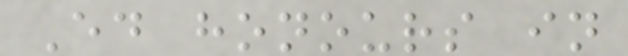Ed honours in
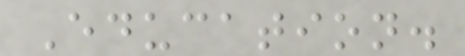Education.
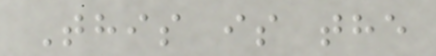This is the
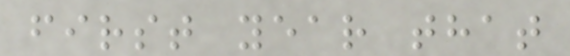first year that
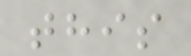this
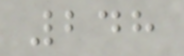248
